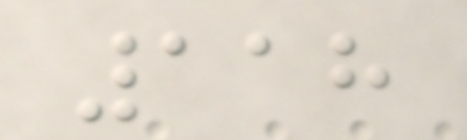118
